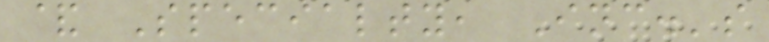& Specialty, Inc.'s
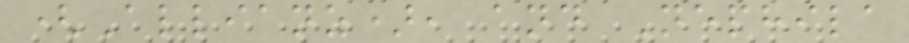(Allianz), and Nephila
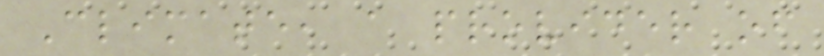Climate, a provider of
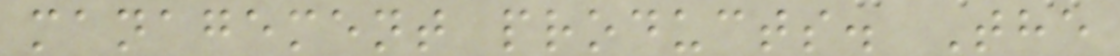management products. The
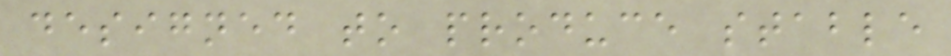designed to produce stable
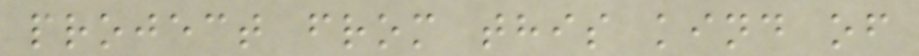project from this kind of
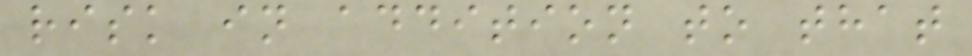risk in addition to that
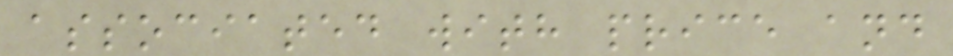associated with price and
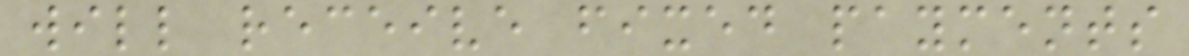will receive fixed payments
